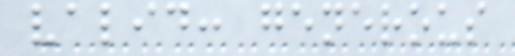valid: generous
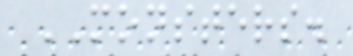MONSTERS.
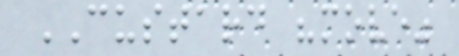CUSTARD "move"
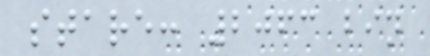stare: 2063 bin
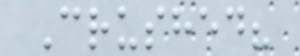Crushed?
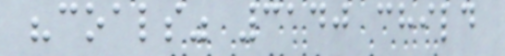"coals" 3140 child
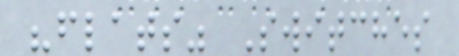"flats" Switches
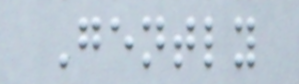Gently
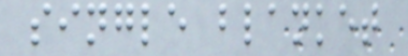single blanket
